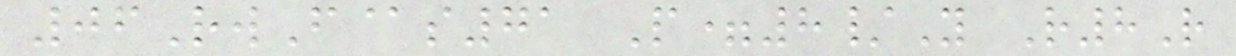06RwF@s71 P=8/Y R8R
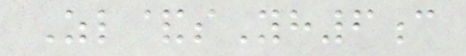Zl&sYh6c
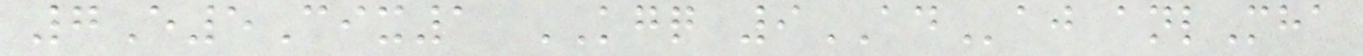7E5Cix1 KGQ 9ADaj anlMha
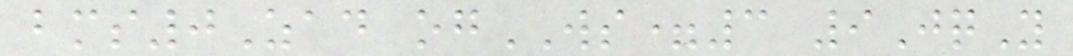bms0Zad ogWS=3 9JqY
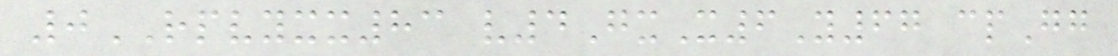0RPVYXX83 v4GxX6Y67 cpGg
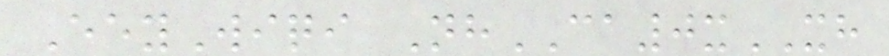EeyWiqi NhCA0xXH
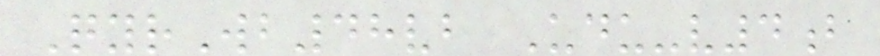QyrWb48vb Udu-v4b
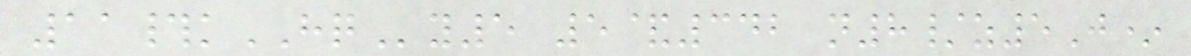11#kHQy5 5&342 n8/z5J*
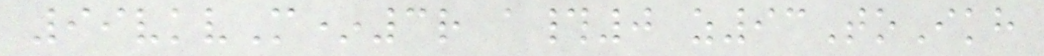99vkvM*3r a#0 z93ToIkh
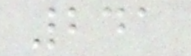241
